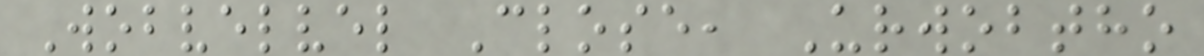Wobvelvel Close, Urwobtho
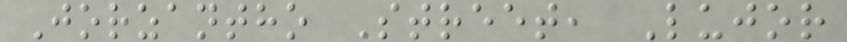Jorzantho Street, Lujor
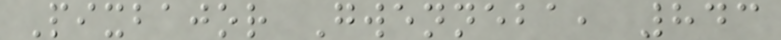Pixbajor Gwenneba, 843
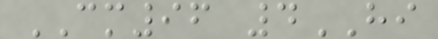CM96 4HI
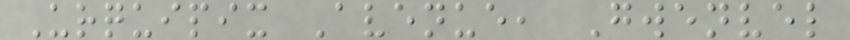Urquipix Avenue, Gwenvel
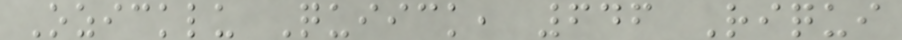Ozicklu Quiick, 646 Riqui
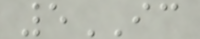5IC
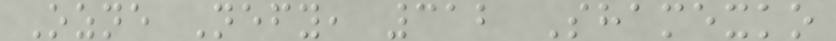Ozne Nefy, 312 Shamexko
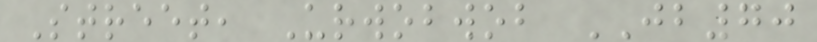Street, Urwobwob JB70
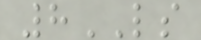8LS
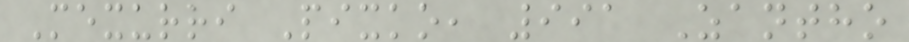Mexurri Pixko, 991 Zantho
